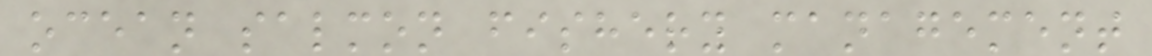ocean salmon fishery management
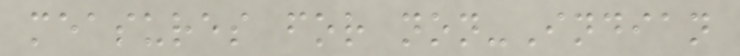measures for non-Indian
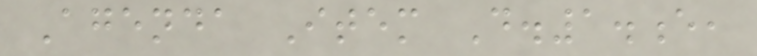Agenda Item D.1.e,
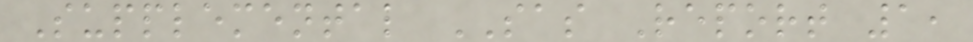Supplemental SAS Report 1,
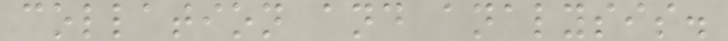collation and analysis.
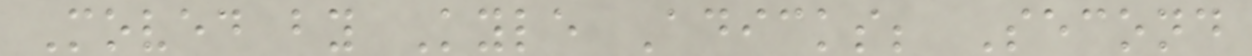Moved by Kyle Adicks; Second
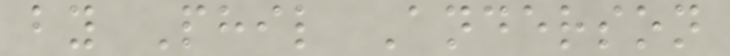by Phil Anderson
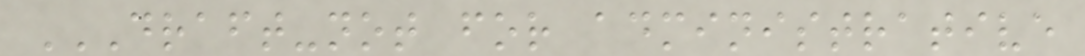DRAFT-NOT FOR ADMINISTRATIVE
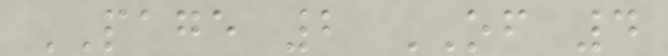PAGE 2 OF 4
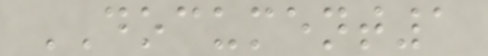DOCUMENT1
